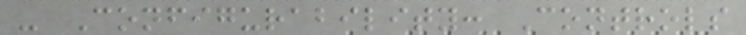- Configurability: Controls
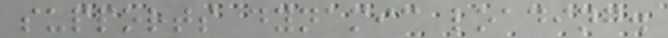supports dynamic loading.
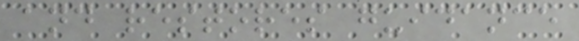and restores guidance
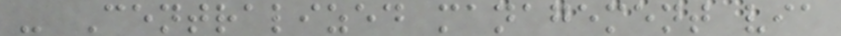- Centralized management via
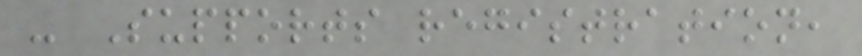- Supports registration,
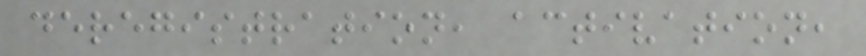deregistration, activation,
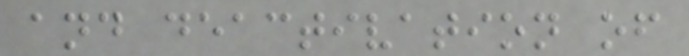and deactivation of
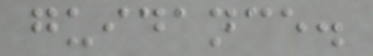guidance.
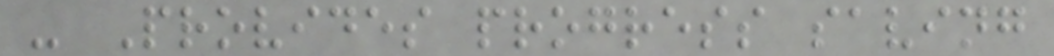- Provides progress saving
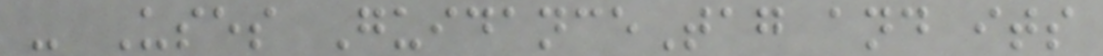- Uses GuidanceTag and its
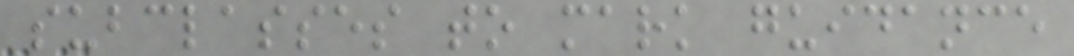subclasses to mark guidance
